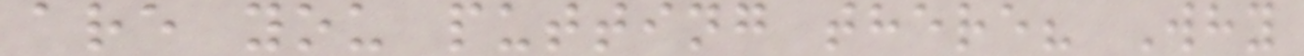are you putting there? Why
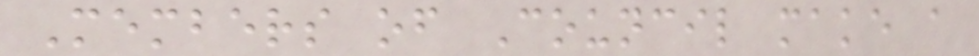Members of Council make a
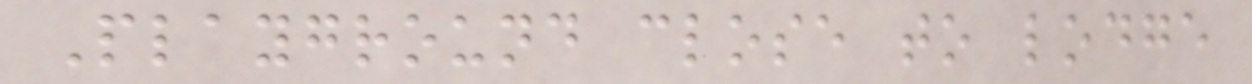Playground close to lodge
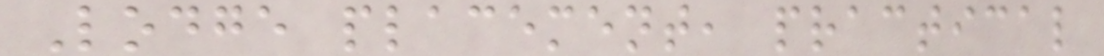Lodge placement, practical
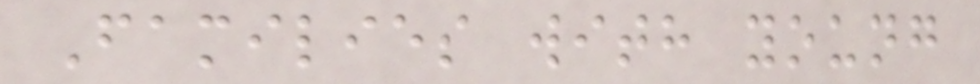Families with young
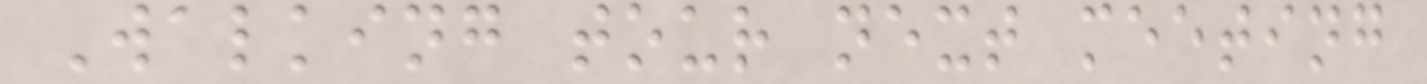Walking tour next meeting
